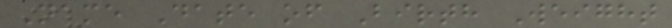Name Date of Birth Weight
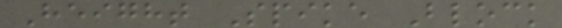Height Spike Block
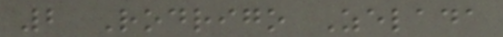2 Rodrigo Zelada
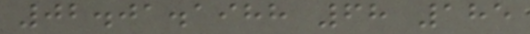02.01.1988 68 185
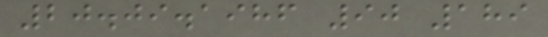20.09.1986 90 189
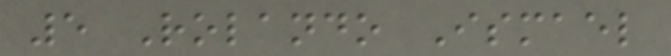5 Rolando Ismael
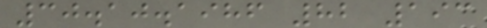30.10.1986 82 193
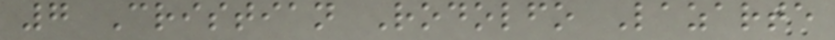7 Cristian Rodolfo Lazarte
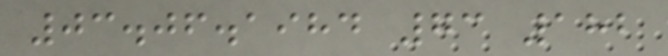03.06.1984 73 182
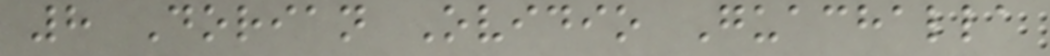8 Dorian Ovidio Guachalla
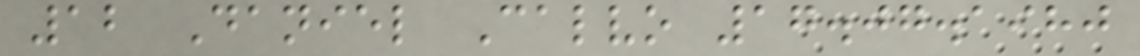12 Daniel Calvo 17.07.1980
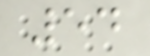54
